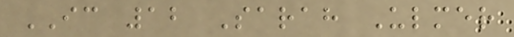IC 12 Sarah Ulmer
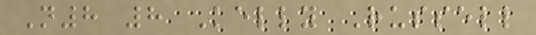N8 8 Kelly Russell
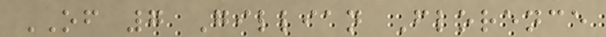OF 7 Gillian Florence
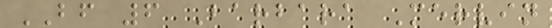BF 6 Barbara Mervin
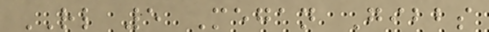RL 5 Megan Gibbs
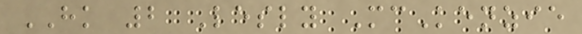HK 2 Lesly McKenzie
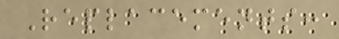Replacements:
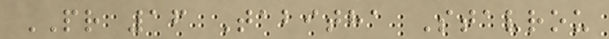PR 16 Tabitha Stavrou
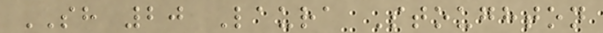SH 20 Laura Stoughton
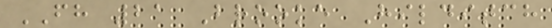FH 21 Brooke Hilditch
